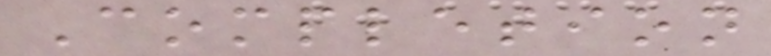Completion
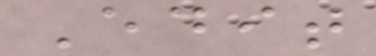Edit
